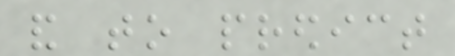and to predict
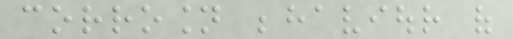corrosion behaviour of
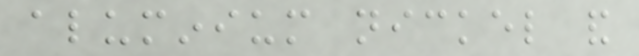aluminium nickel and
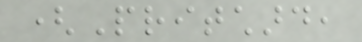(Pritchard,
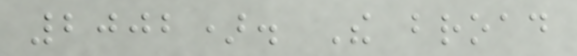2002). The broad
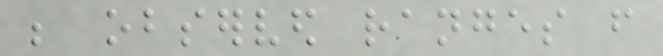be observed ranges from
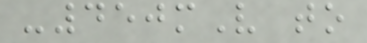-450mV to
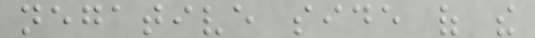negative side of the
